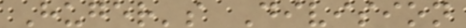Huger's Division
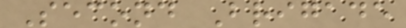Second Brigade
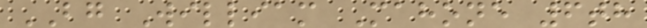BG William Mahone 6th
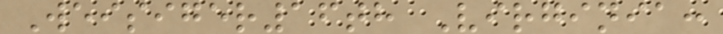Weisiger16th Virginia:
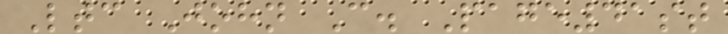Ltc John C. Page41st
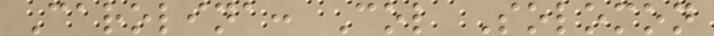Carolina: Col Solomon
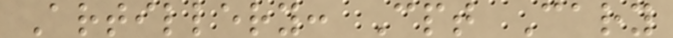Artillery: Cpt Cary
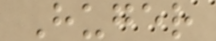Huger
